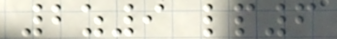2z9 lp6
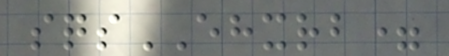sqsEHXRB=
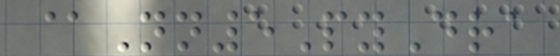@Nn5PyDra
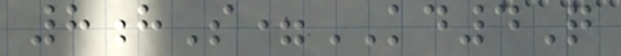8hS=KD4Q
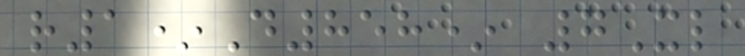r1*D858* 7Xl
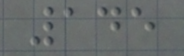145
